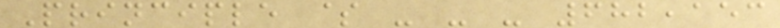Principle $ - - - 682,153
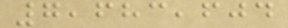7,683,604
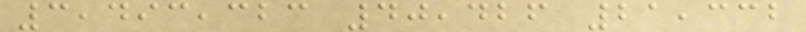3,493,323 40,426 21,332
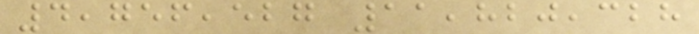4,756,527 11,820,328
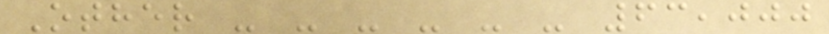Other - - - - - - 63,000
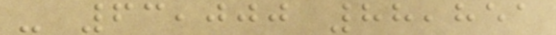- 63,000 88,851
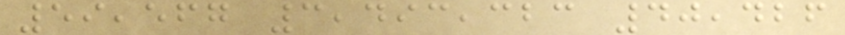59,567 3,493,323 40,426
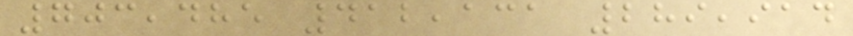703,485 412,131 289,914
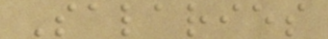Salaries
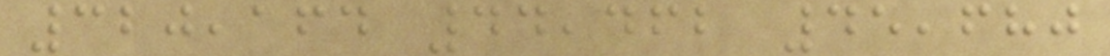320,164 44,462 45,680
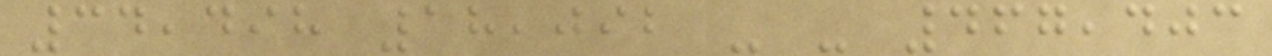34,498 18,092 - - 467,403
